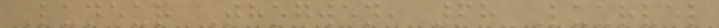Luneur Thogwen, 68 Luurvel
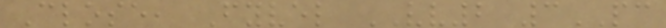Close, Fyvel VV2 3PC
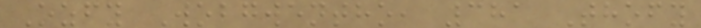Ozfy Wobgwentho, 381 Thofy
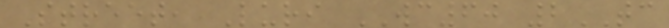Street, Luri WC60 2TC
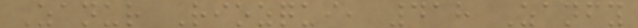Zanur Riozqui, 418 Zanfy
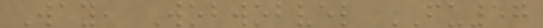Way, Wobwobvel FU57
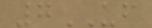7UF
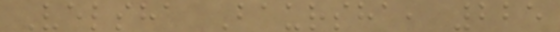Velsha Baursha, 225
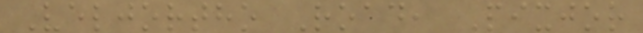Veljortho Road, Pixjor
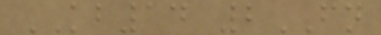KB14 2FN
